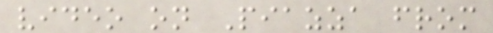video on Piazza from
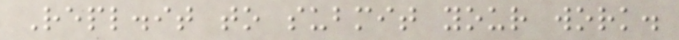Repl.it to submit your work.
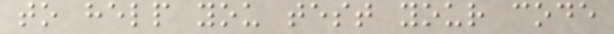to help you test your code
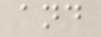and
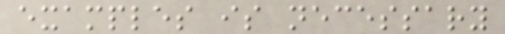examples is necessary
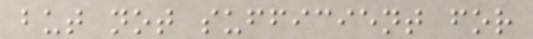but not sufficient for
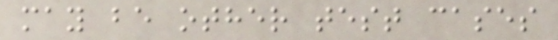may be other test cases
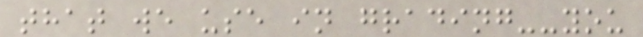that we use in grading--you
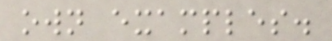own examples.
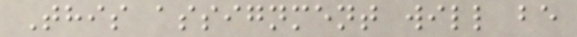This assignment will be
